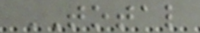TOTAL
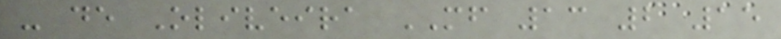- de Oliveira MF 13 2 15
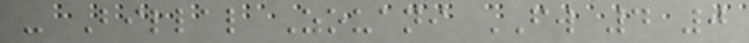- Billal Zouani FW 4 0
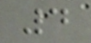4
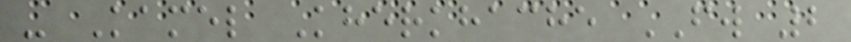- Kamel Kherkhache FW 2
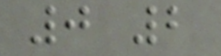0 2
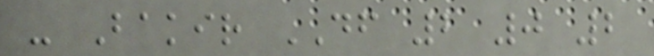- Bakir DF 2 0 2
